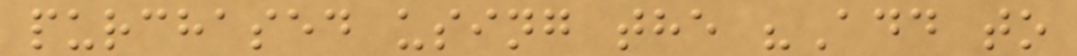purchased using the "Add to
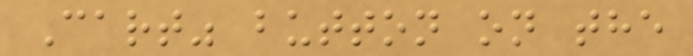Cart" button on the
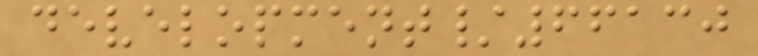development/66130
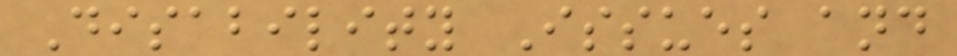Disability Issues and
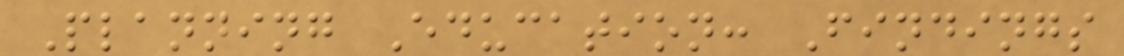Planning Education: Findings
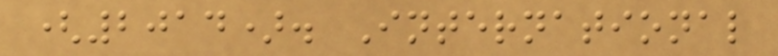(2014). International
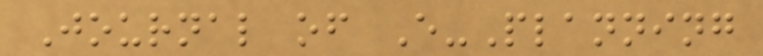Journal of E-Planning
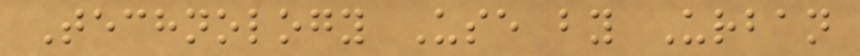Technology Use by Urban
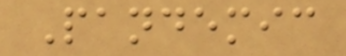Pandemic
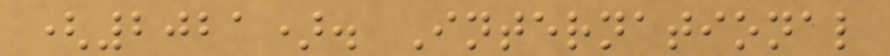(2021). International
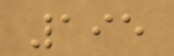195
